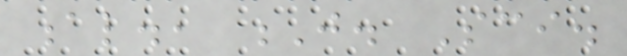al., J. Sci.
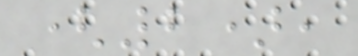(2),
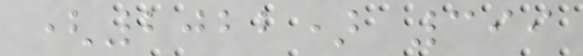(2022) 399
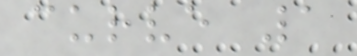curve 1
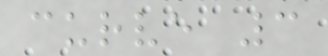curve 3
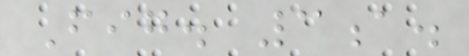Fig. 3a.
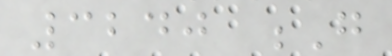3240 G
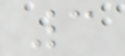3
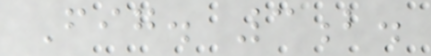Fig. 3b.
